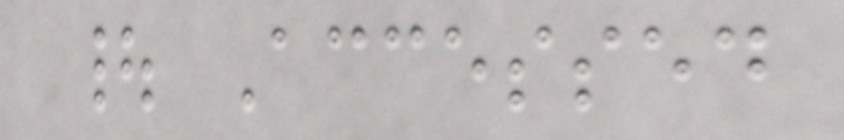| Accessed
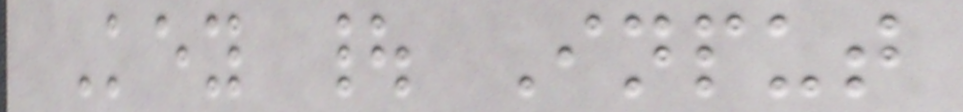Key | Input
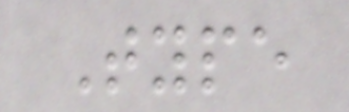Type
